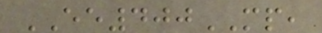EE400MP,
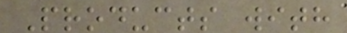Products with
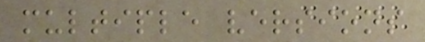multiple versions
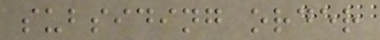subsiding order
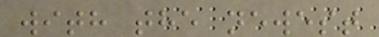with the newest
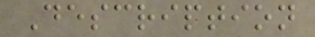Description
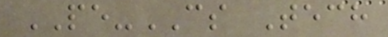PE-CS Tech
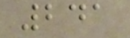241
